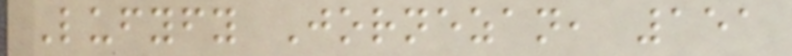Lufyfy Jornezan, 151
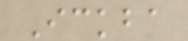Ickba
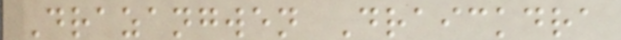Drazangwen Draickdra
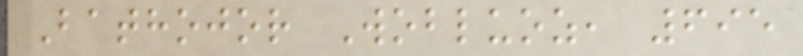Bathojor Wobluoz, 695
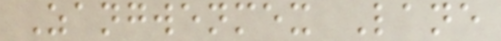Zangwenmex Lane
